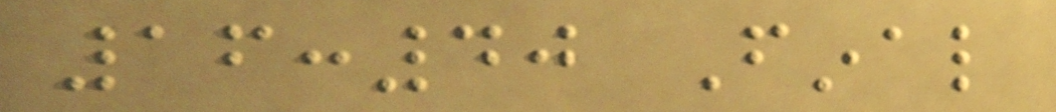16:40 Final
